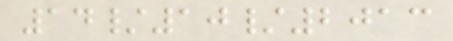14/10/2013
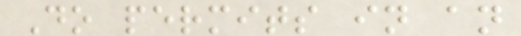Do permits in an
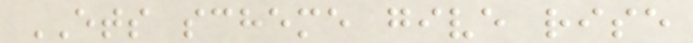ETS scheme give rise
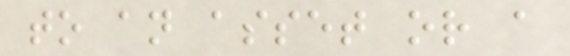to an asset or a
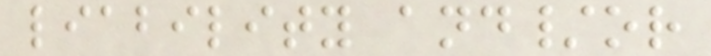liability and/or
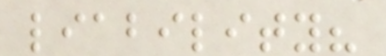liability?
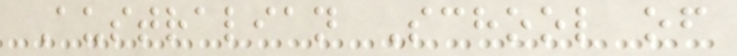Australian School of
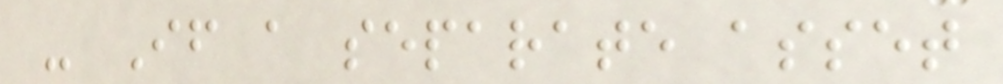- If a separate asset
